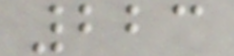223
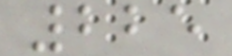225
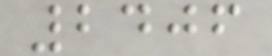2406
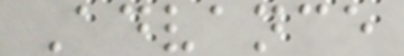Advance
